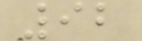92
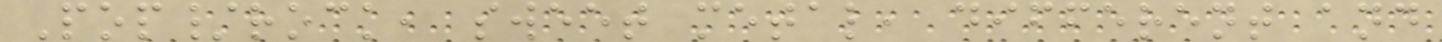Pop/rock, sweet metal, different and
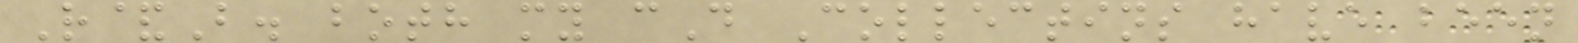R&B. both my cD Collectins have been
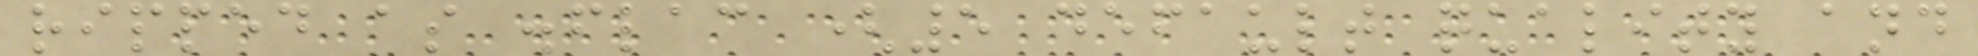ripped as .flac (5 default quality and
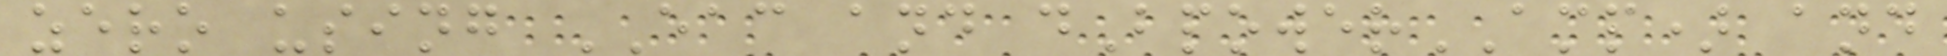zero using EAC and dBpowerAMP) and
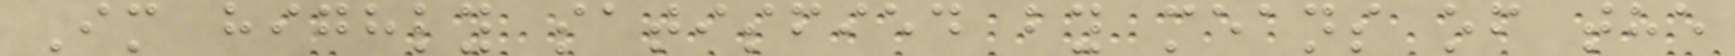Im highly satisfied by means of the
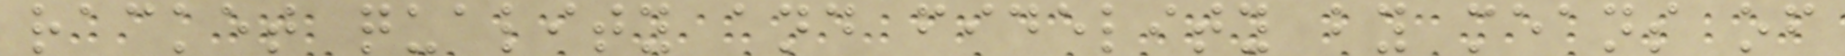racket quality and fidelity by means of
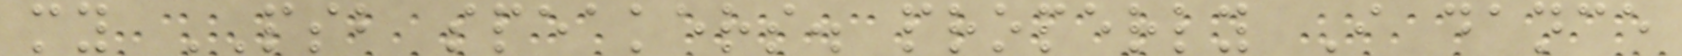my PSB speakers. properly I dance
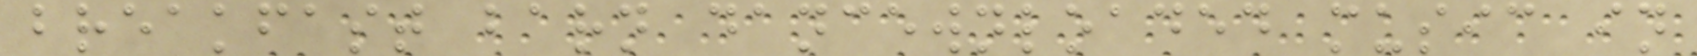breakfast barn dancewnloaded music in
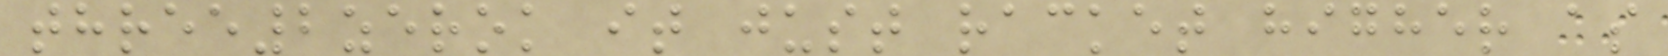three2zerok it just racket higher as
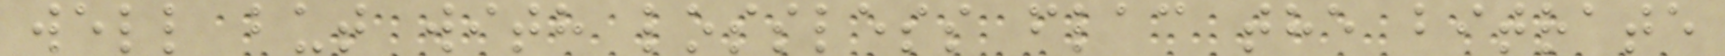well but with lossless flac the bitrate
